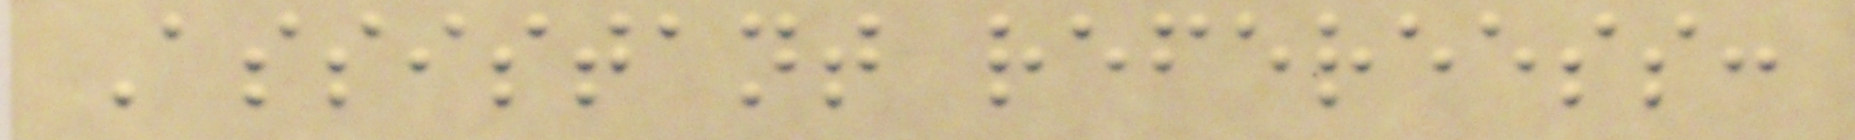Assistant refereess:
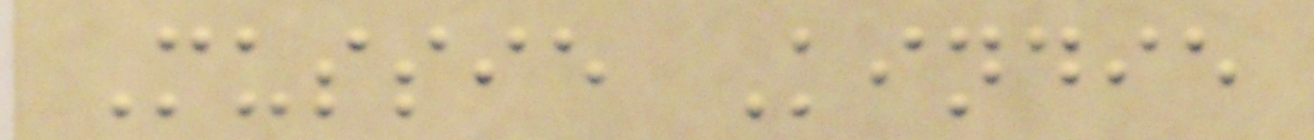Mussie Kindie
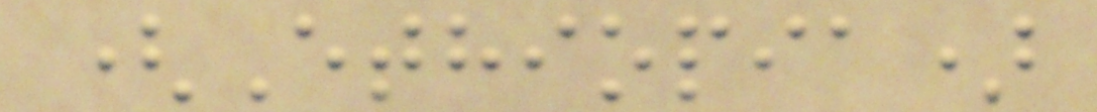(Ethiopia)
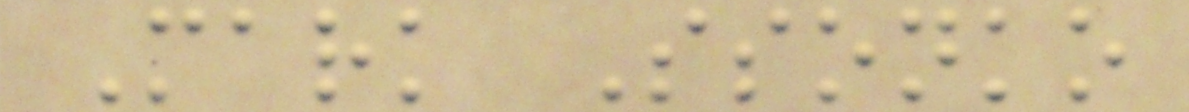Mark Ssonko
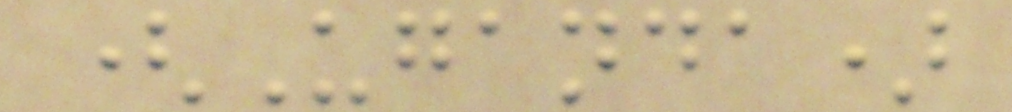(Uganda)
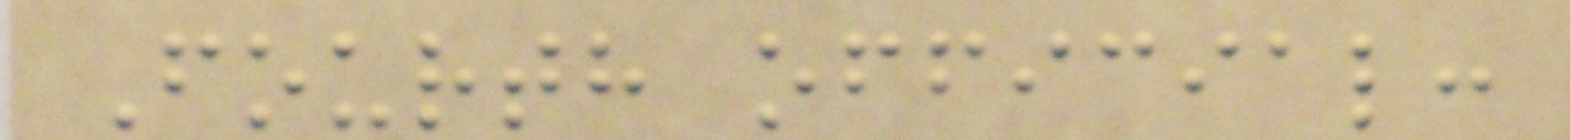Fourth official:
